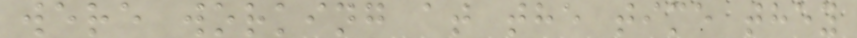were working at the time they
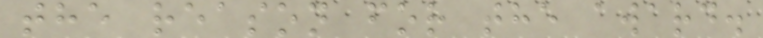the reason for the award.
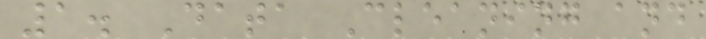1. Data Cleaning and
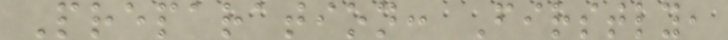Preparation: Firstly,
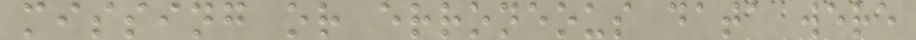missing or erroneous data were
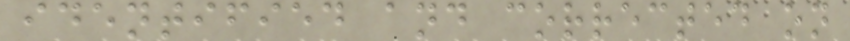identified and corrected on
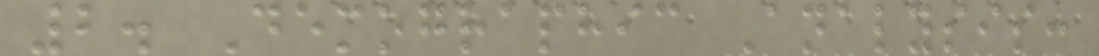2. Demographic Analysis:
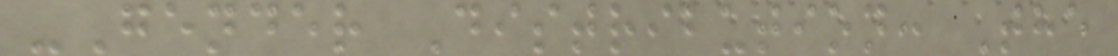-Gender Distribution: The
